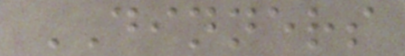DINNERS
